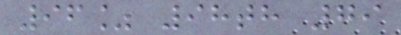96% 98th 79
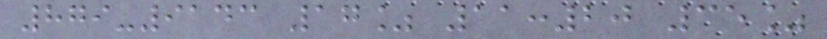879-9143 17% 11:20 35%
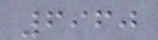6960
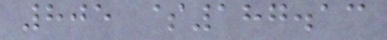805 $187.13
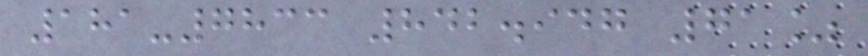181-7833 842.947 71%
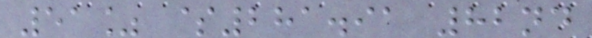51% $281.91 82nd
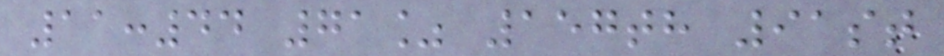11:44 71% 157th 91st
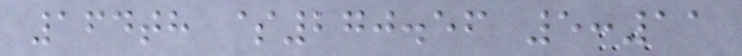164th $270.56 5:11
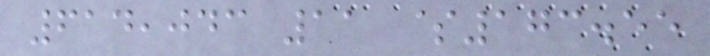614,043 11 $173.55
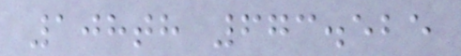108th 673.525
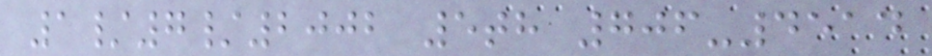1/7/2002 5th 706-4514
